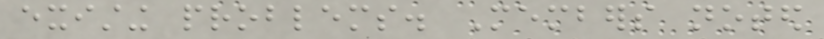existing problems. Members noted
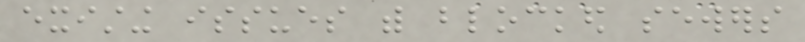existing issues with blocked sewers
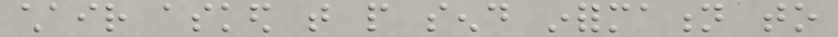chair asked that people send information to
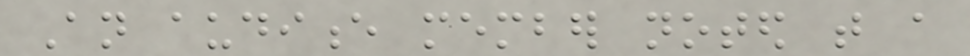An audience member noted that a
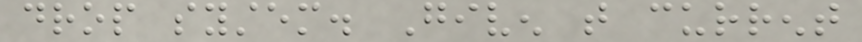drop system. Given that current
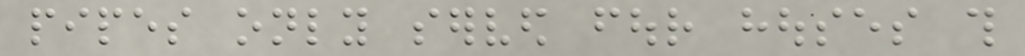pipes only served four houses this
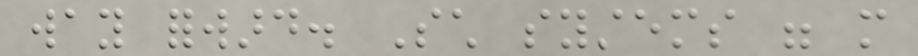way forward. Such systems were more
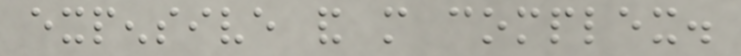expensive and more complex.
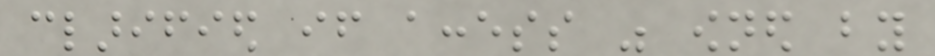clarified if access was owned by
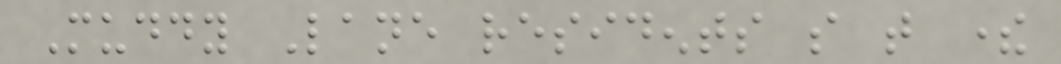Muddy Lane residents so that there
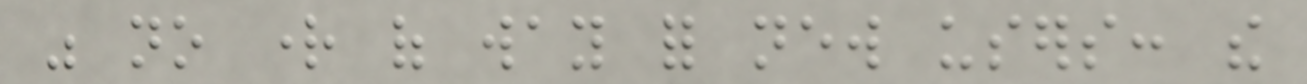was no right of way for new users: the
